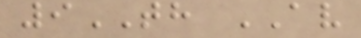9TH AV
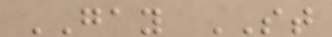GAY ST
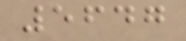5647
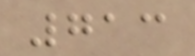713
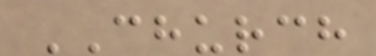CHURCH
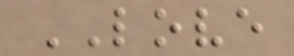LOVE
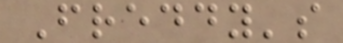Freddy's
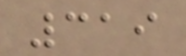319
